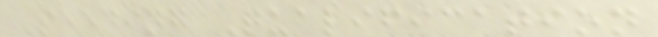Seeding Qualification
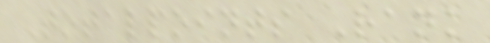Totalpoints Rank
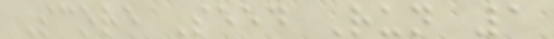Score Seed Run 1
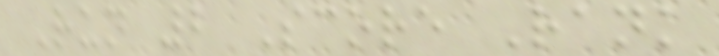Run 2 Score Rank
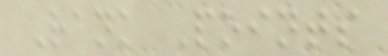Rank Points
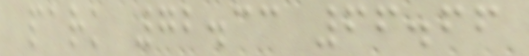park 72.33 66.66
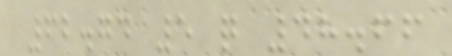62.74 5 q 48.66
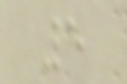5
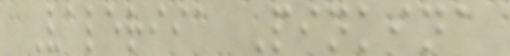Valeriia Pinkina
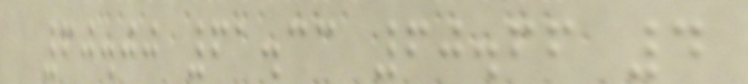60.00 61.33 60.66 4
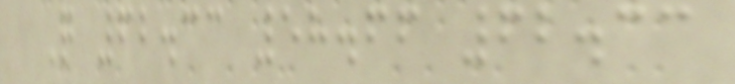Q 62.33 58.66 62.33
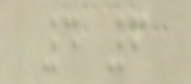4 6
